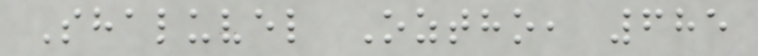Shaluvel Oztho, 685
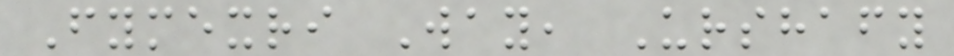Fymexri Way, Urshafy
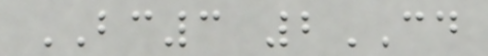BC3 2CD
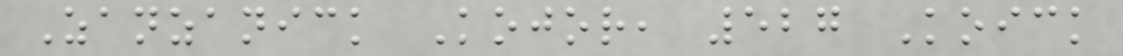Zanzanick Kojor, 527 Koick
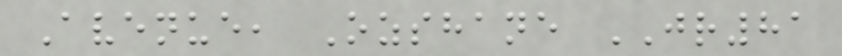Avenue, Ozshane JR81
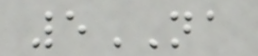5NA
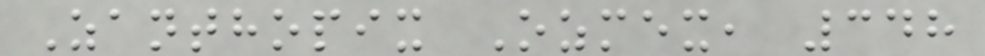Zanthopix Ozmex, 348
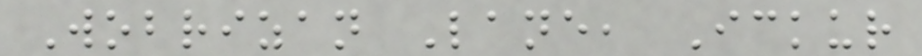Wobrizan Lane, Ickur
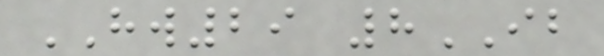HW29 8IB
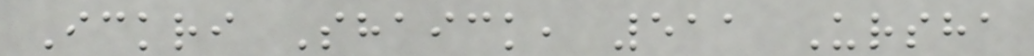Ickri Shaick, 511 Ursha
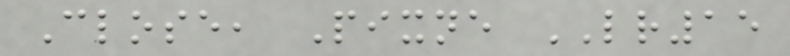Close, Pixne LR15
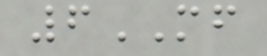6MF
